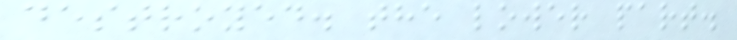destroyed. the lower part.
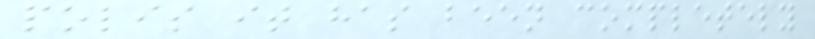polis it has been completely
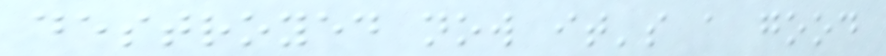destroyed now it's a good
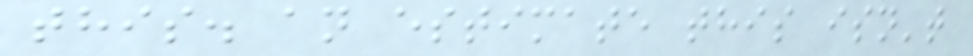this. an estimate this isn't
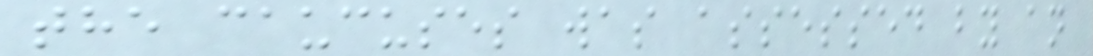the caucuses was assessed by an
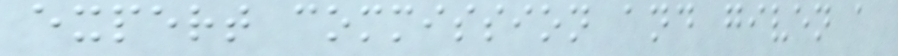expert commission and given a
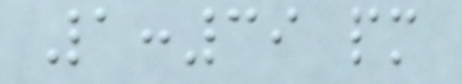1:39 pm
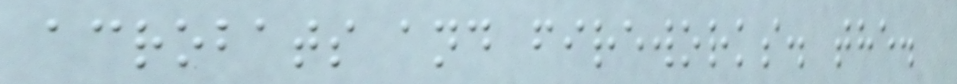acrobats and fireworks. the.
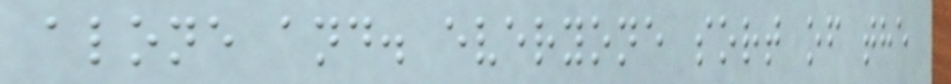alone and. everyone sort of the
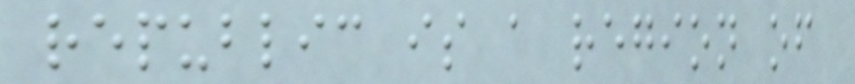republic is a region of
